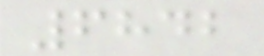6842
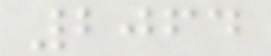2064
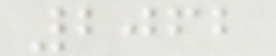2062
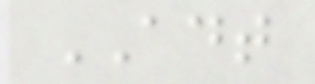ADT
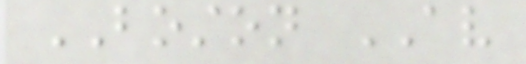BOSTON AV
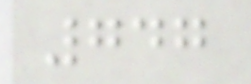747
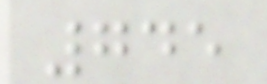745
